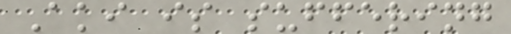Aki is suffering
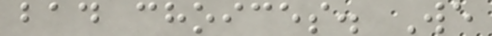bad choices. We
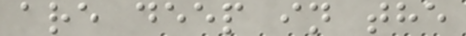are deep in the
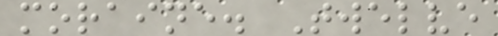moraine. Twelve
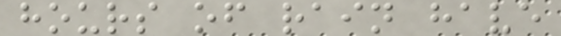hours of rain have
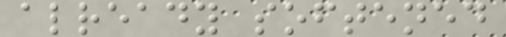already softened
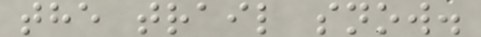the trail snow.
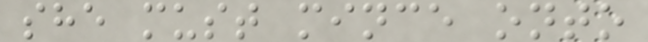she must mince onto
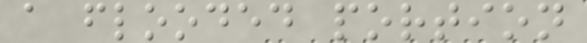a flooded portion
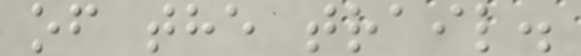of the trail.
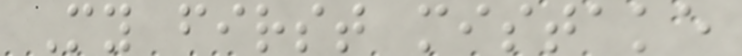My first mistake
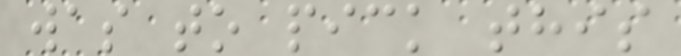was to pick this
